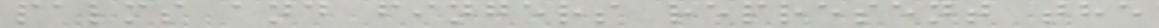palms and fingers represent the
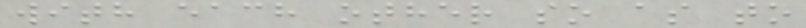with each other so as to
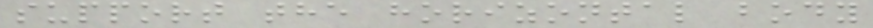support the horizontal body
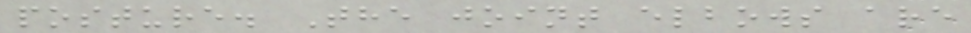posture. The joint elbows are
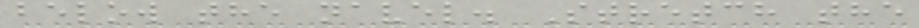below the navel. Stretch the
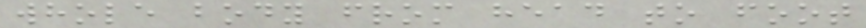whole body from head to foot
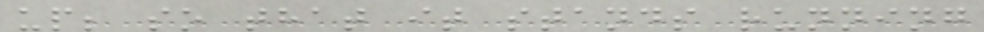up; so that it stands running
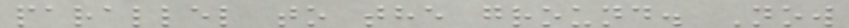parallel to the ground. Now
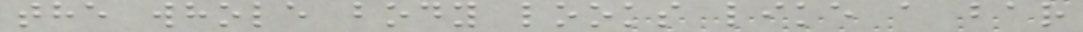the whole body looks like a bar
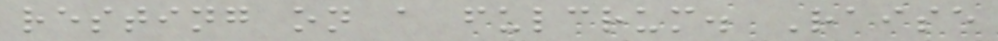resting on a fulcrum. Raise
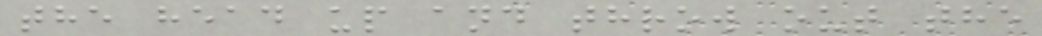the head up and throw out the
